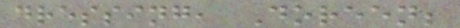dressing, Doreen;
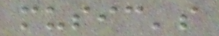music's
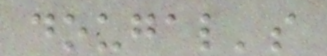dougal's
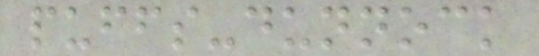puffs-dunnock
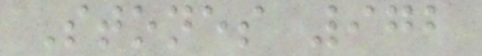Stones 972
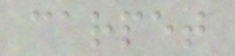carpet
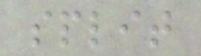split
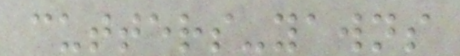cutters-yawns
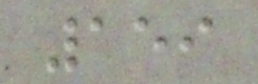159
